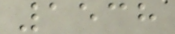1538
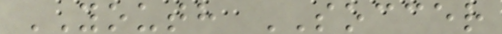YOUTH SOCCER
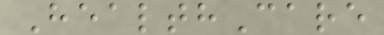HealthCare
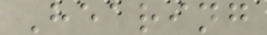Hearing
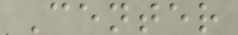Center
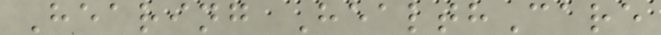Hearing HealthCare
